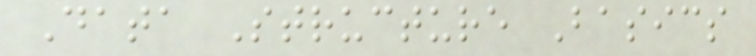Data Structure Basics
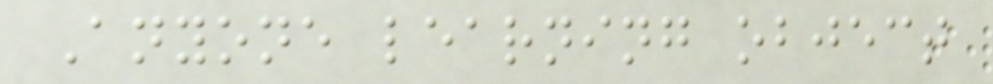Anyone learning object
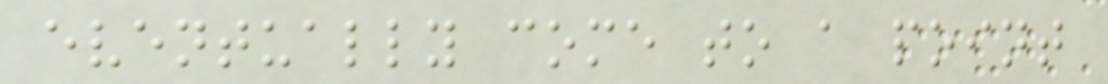eventually come to a point
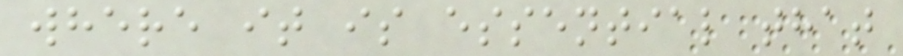where it is essential that
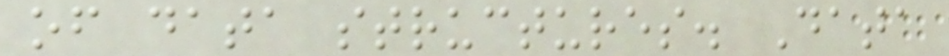of data structures. Data
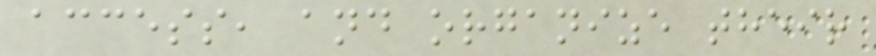access, and organize their
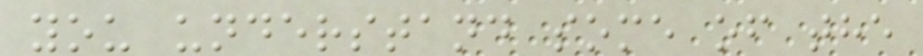you understand some of the
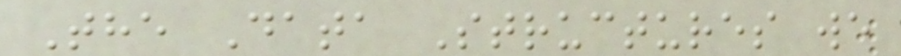The Data Structures we
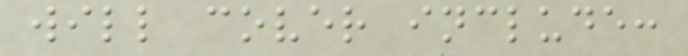will cover include:
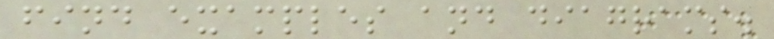find examples and diagrams.
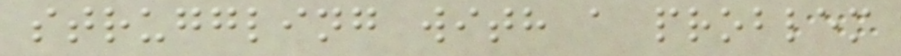struggling with a problem
